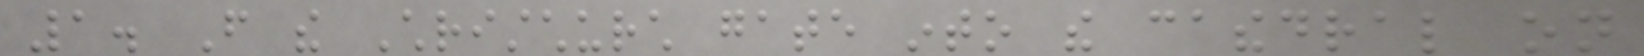1. From the Christchurch gate into the cathedral on
